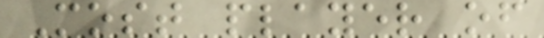Most player of
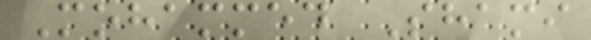Mohammed Shami
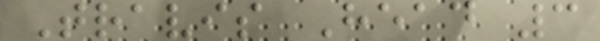Travis Head 3
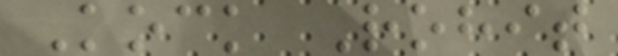Kock Rohit
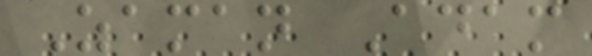Zaman Adam
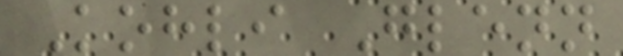Kohli Glenn
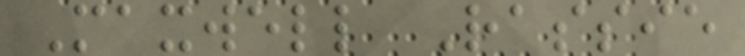Maxwell Rassie
